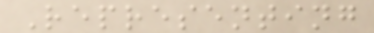Representing
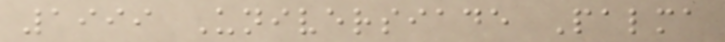1999 Universiade Palma
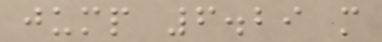jump 6.29 m
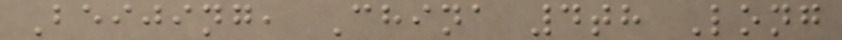Beijing, China 4th Long
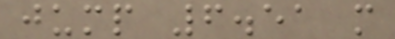jump 6.51 m
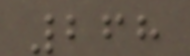268
